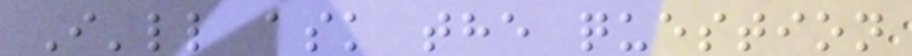I'll ask the question
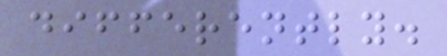differently.
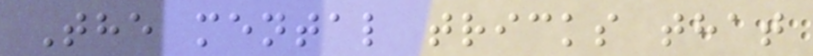The mental tricks that
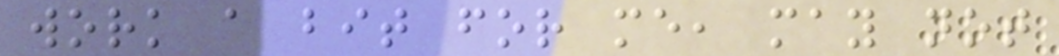work a bit for me, may not
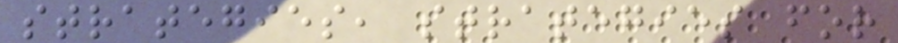strategies, strategies for
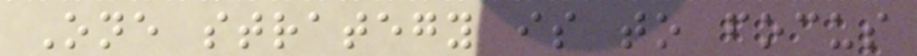One strategy is to focus
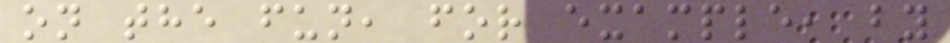on the fun, for example, by
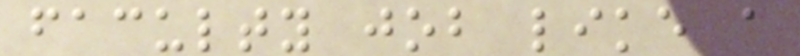faculty job like a
